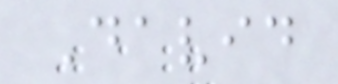David
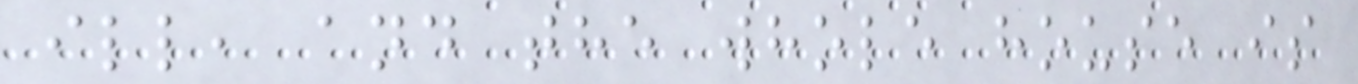ill, and the whole house is
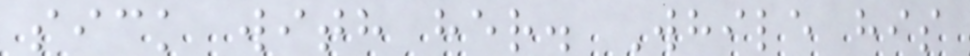sick with her. While his
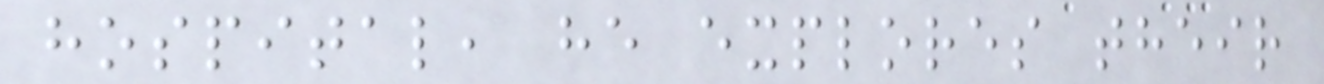hospital, he explores their
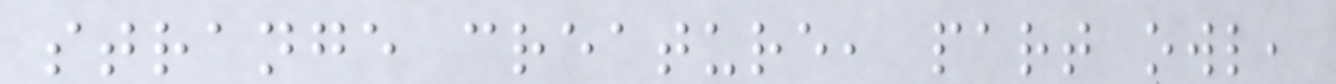strange creature, part owl,
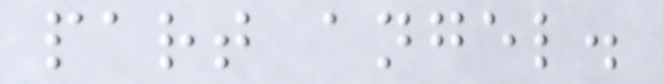part angel.
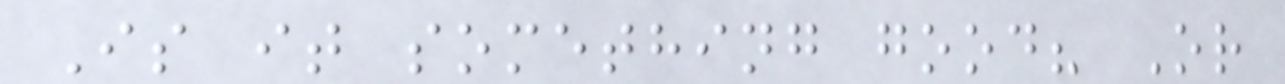Is it something good? Or
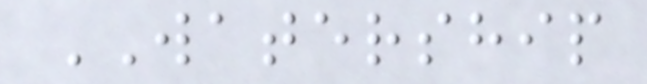WATERSHIP
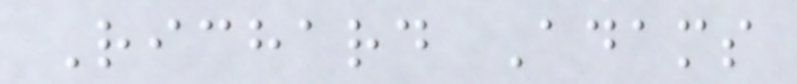Richard Adams
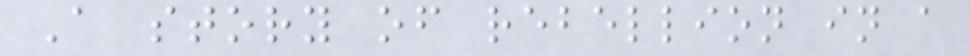A story of rebellion in a
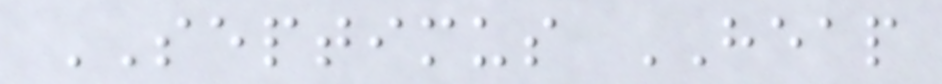SEPTIMUS HEAP
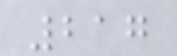217
